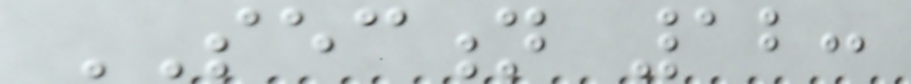SECTION 12:
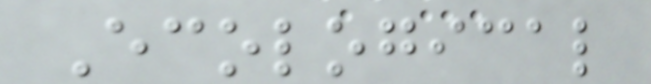Ecological
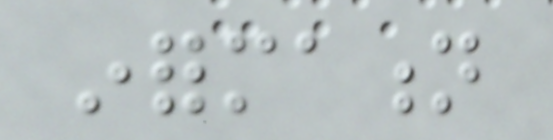information
